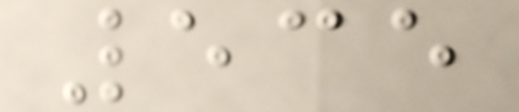535
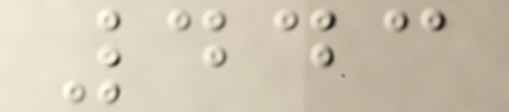443
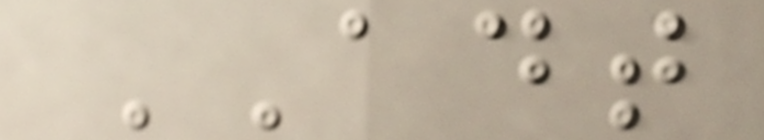ADT
